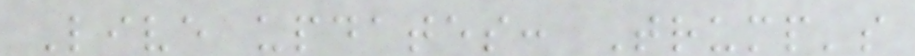Live updates: Trump's
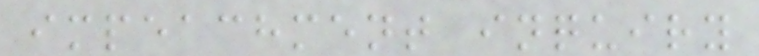impeachment inquiry
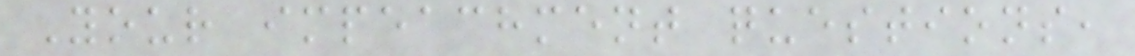Your impeachment questions,
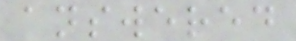answered
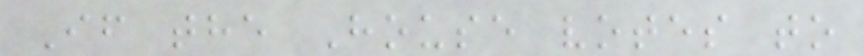If the House votes to
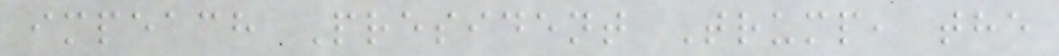impeach President Trump, the
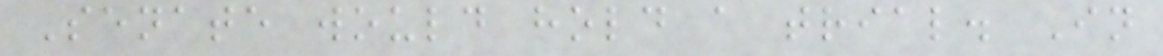Senate would hold a trial. In
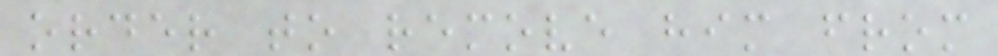order to remove him from
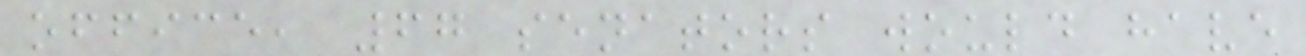office, 67 senators would have
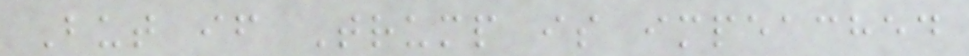But if Trump is impeached
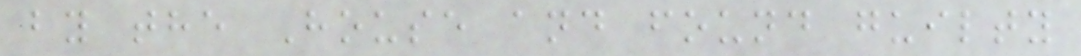by the House and found guilty
